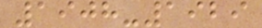1908-1929
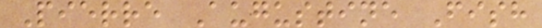Pierre Augustine Fish
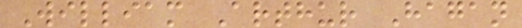William Arthur Hagan
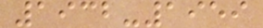1932-1959
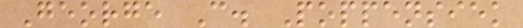George C. Poppensiek
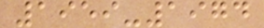1959-1974
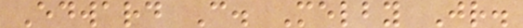Edward C. Melby Jr.
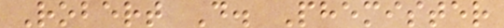Robert D. Phemister
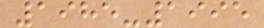1985-1995
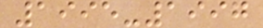1995-1997
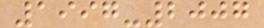1997-2007
